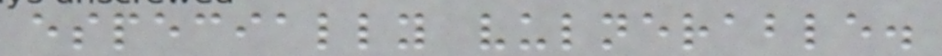especially vulnerable.
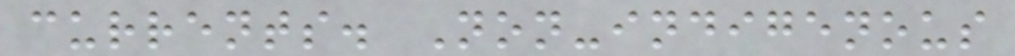currents. Non-indigenous
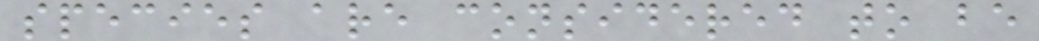species are considered to be
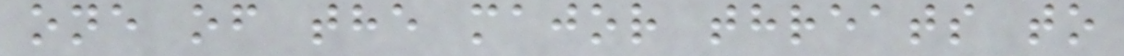one of the major threats to
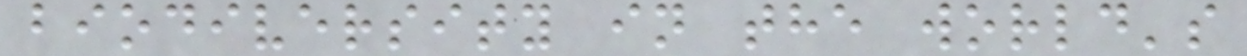biodiversity in the world's
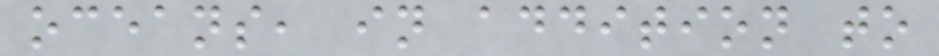oceans, in addition to
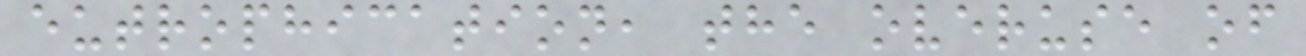eutrophication, the overuse of
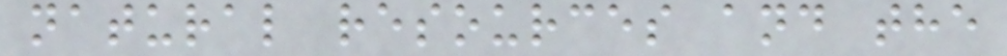natural resources and the
